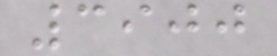3900
